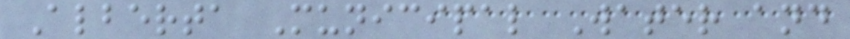Alberta Municipal Water and
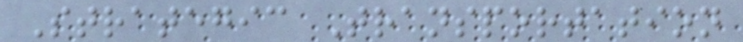Strategic Transportation
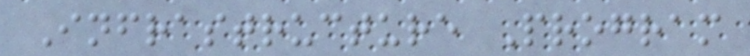Infrastructure Program
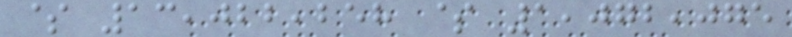$ 13,022,258 $ 1,072,075
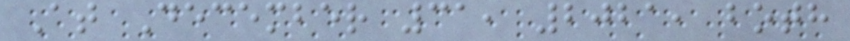At December 31, 2021, both
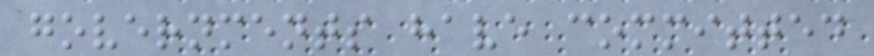governments have committed
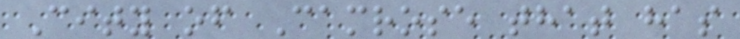City of Camrose that has
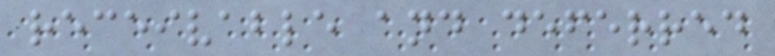receivable and deferred
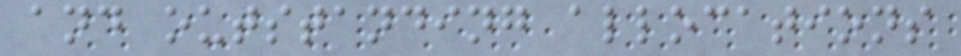and outstanding allocations
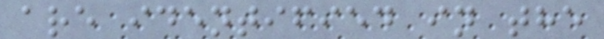are identified in the
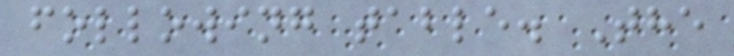following table. The
